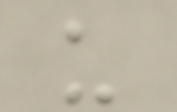u
